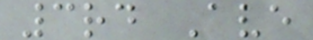3rd Ave
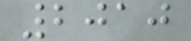2010
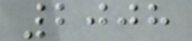2008
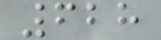628
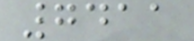7411
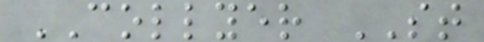COLLYER ST
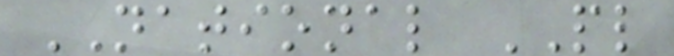NATIONAL PL
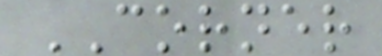CORNER
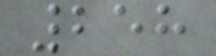258
